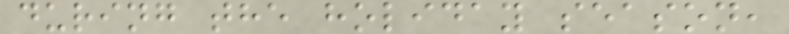during the holiday season,
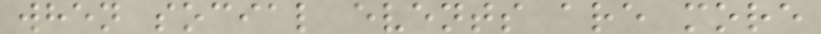when social events are more
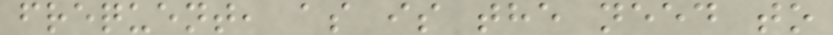frequent, as is the need to
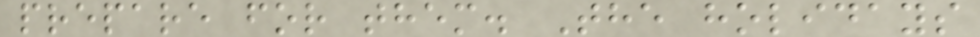prepare for them. The holidays
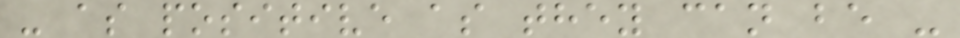- as positive as they can be -
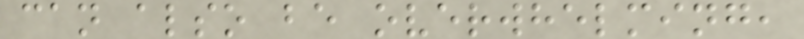can also be overwhelming,
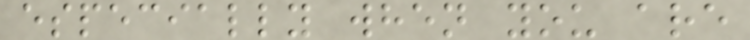especially when you are
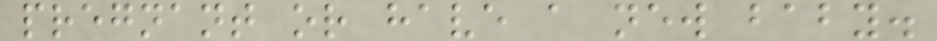pregnant or have a new baby.
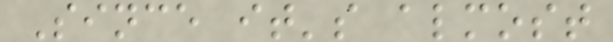Since it's almost
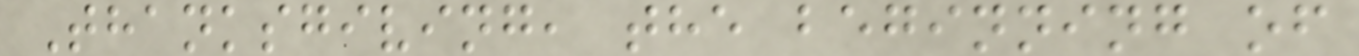Thanksgiving, the beginning of
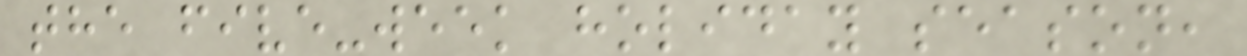the five-week holiday season,
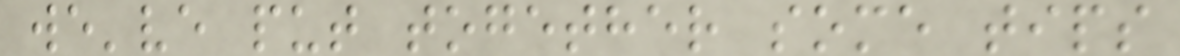we've put together some tips
